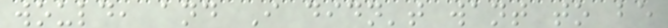would, and I didn't want to be
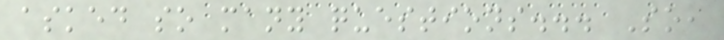asked so many questions... So,
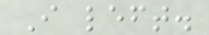I left.
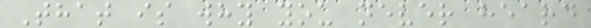That is why you never heard
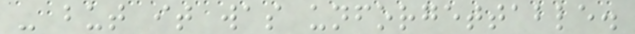- but it was unforgettable.
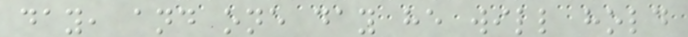day, and one day he will hold
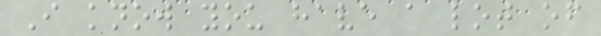I know you have a lot of
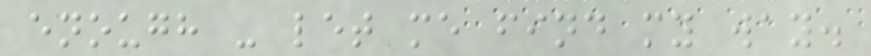enough - let me find my way.
